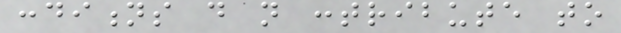conditions do not contribute to
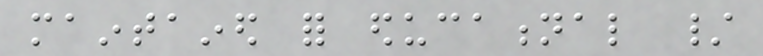maintained for educational /
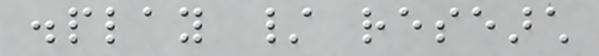display / research
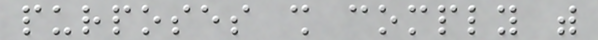purposes shall comply with
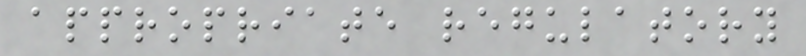appropriate regulatory
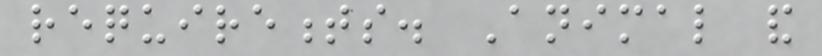requirements. Animal and
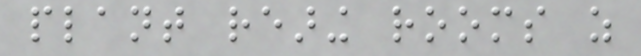plant rearing rooms as
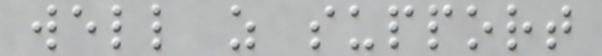well as support
